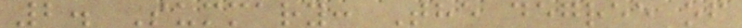2. Summary: The degree of
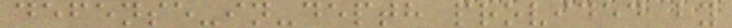defense-in-depth provided by
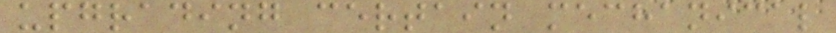upgrading certain mechanical
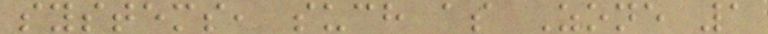systems, such as Zone 1
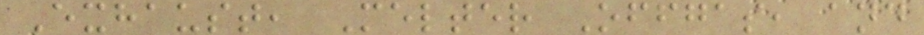Exhaust, Melter Offgas, and
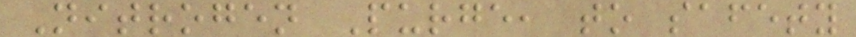Nitrogen Purge, to safety
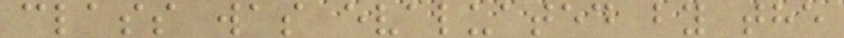class was evaluated by the
